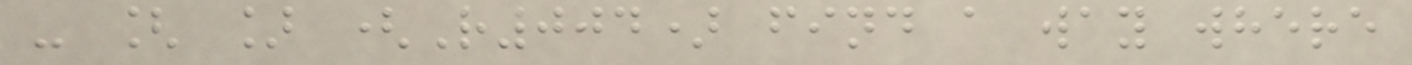- [ ] (R004) find a way where
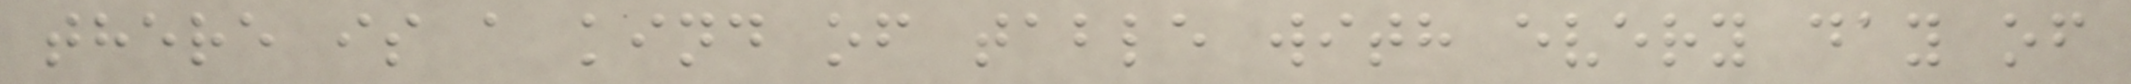there is a kind of table with every day of
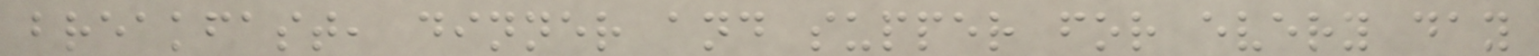breakfast, dinner and supper for every day
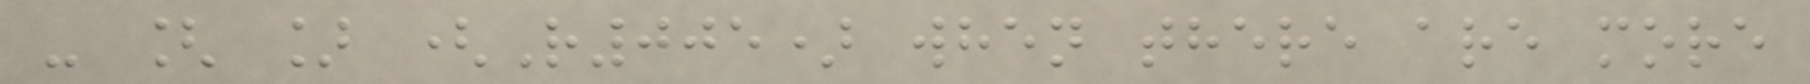- [ ] (R005) when there are more
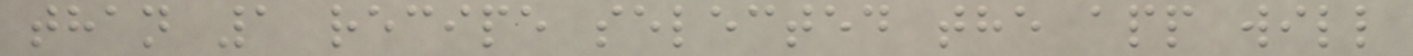than 1 recipe selected the app will
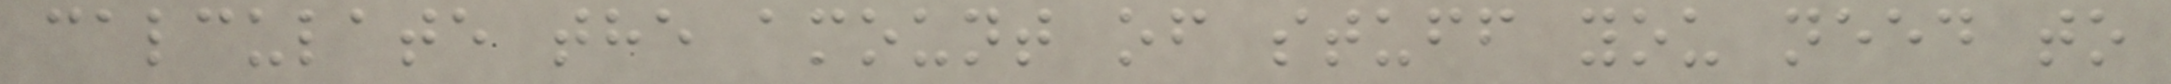calculate the amount of stuff you need to
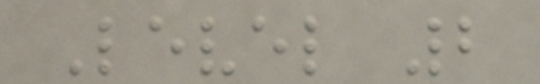Level 2
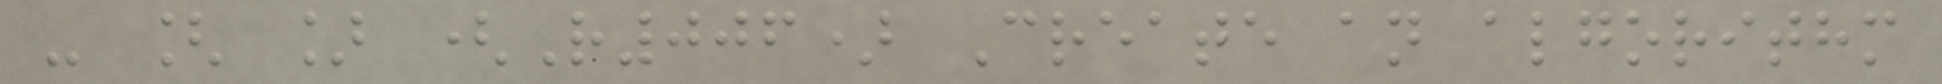- [ ] (R006) Create an algorithm
